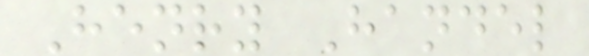Henry Handel
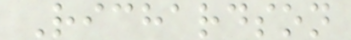Richardson
